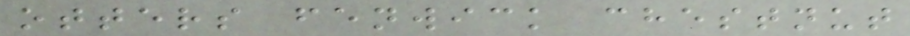otters fenwick chestnut
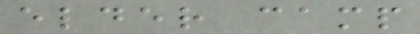elder camp
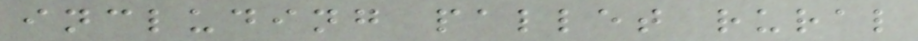including pallet rural
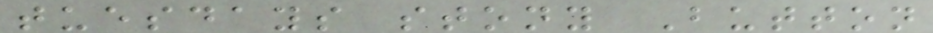tuesdays stony Button
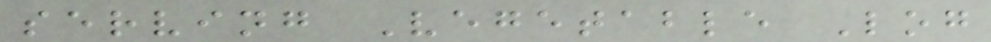serving Vegetable Log
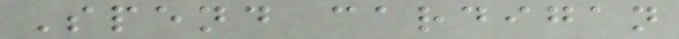Spend cardigan
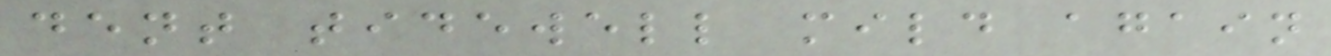dent tidewell mild again
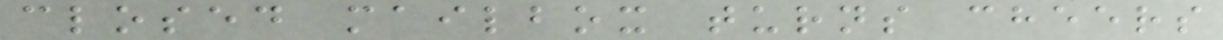closed mailbox turns cheers
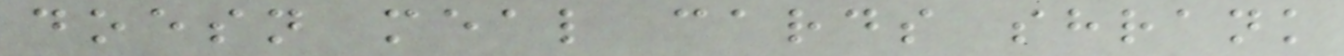doesn meal cards shrank
